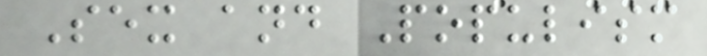Sex and Populism
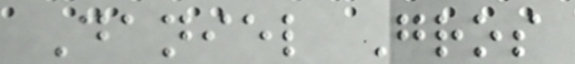Daniel Gros
